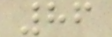86
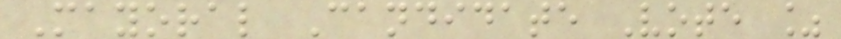Mayoral Candidate Vote %
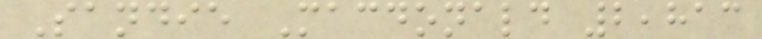Sandie Macdonald 2,813
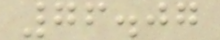76.07
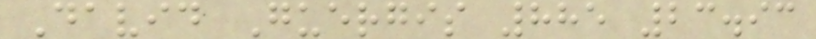David Guergis 885 23.93
